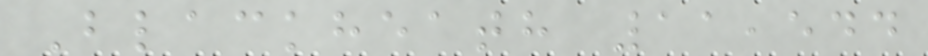Blackheath 11,544
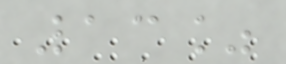13%
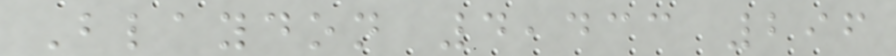Blaydon 4,433 296
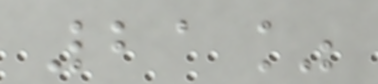21%
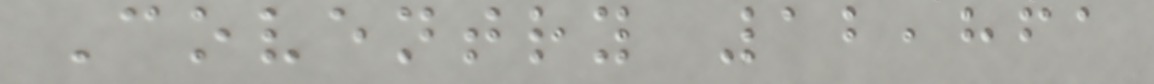Coventry 12,861
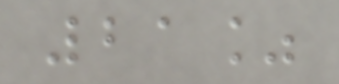21%
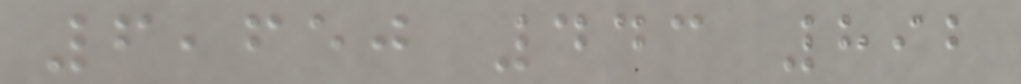6,650 443 892
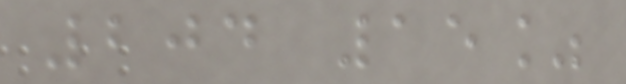204 15%
